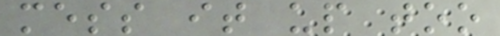mess it up too
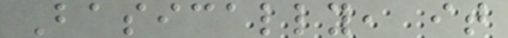Basically, it
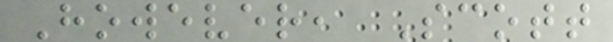However, Scott
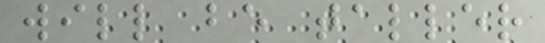will be taller
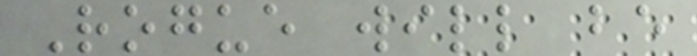Rogue will be
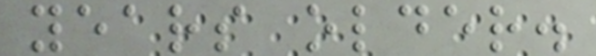years older.
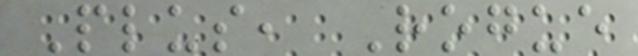Plus, Rogue
